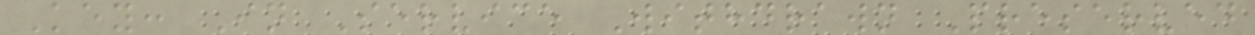Key: In Service Withdrawn Preserved
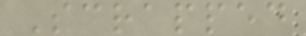Scrapped
